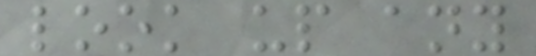look up any
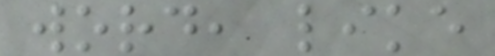word, like
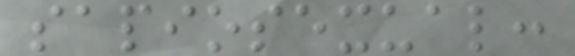sapiosexual:
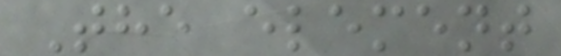The element
